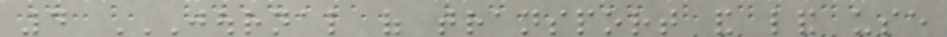4 JOURNAL OF TRANSPORT AND LAND USE
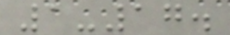1-17.
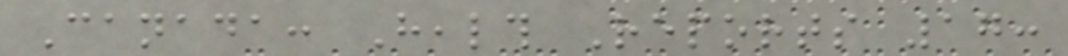Canada: Health Reports 17:
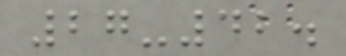27-42.
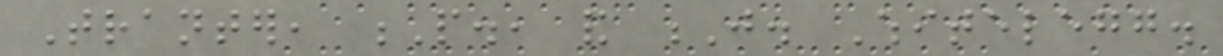Tranter, P., and J. Whitelegg.
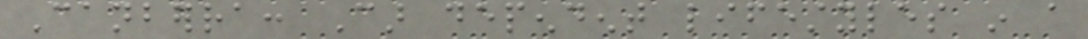Canberra: Car dependent lifestyles in a
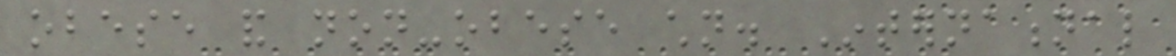obese and non-obese children. International
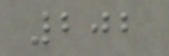202
